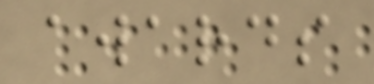awards
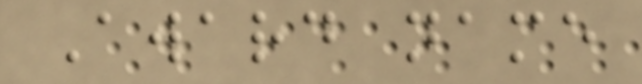Award name
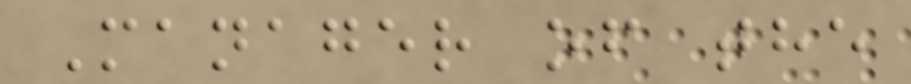Manager of the
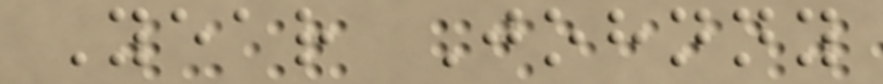Year Johnny
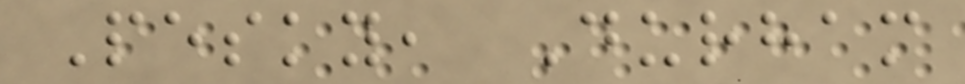Pesky, Durham
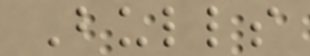Bulls
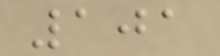101
